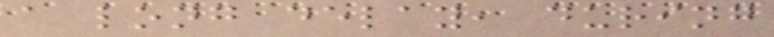a long delay, during
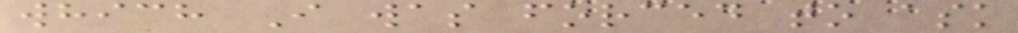which I was forced to ask
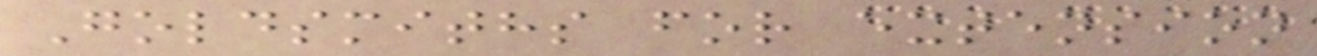Goldsmiths for extension
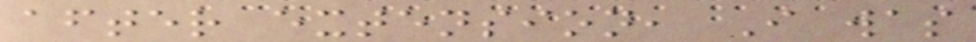after extension, I was
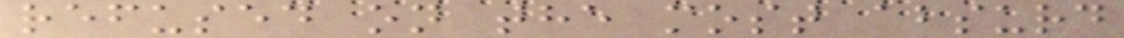refused on the most absurd
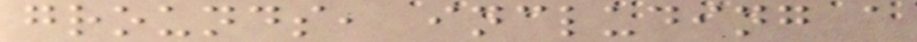grounds, including a
